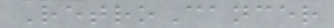RetroCancer
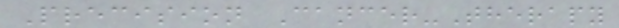Precision Cancer-Therapy
